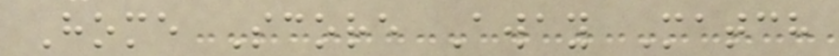Home Score Away Match
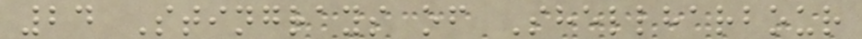24 Stingrays of Shellharbour
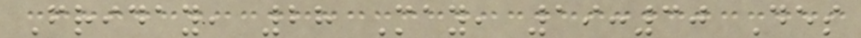Friday, 28 May, 19:30 Des
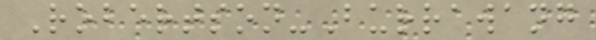Robertson-Burrawang
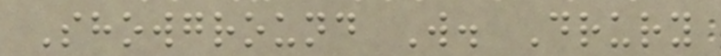Showground W. Drury
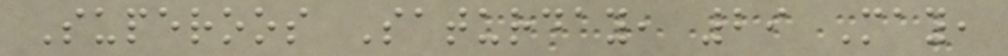Superoos Saturday, 29 May,
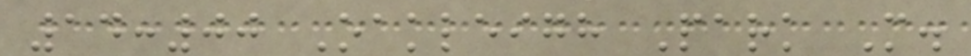14:00 Oakleigh Park M.
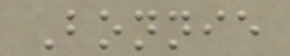Bonnie
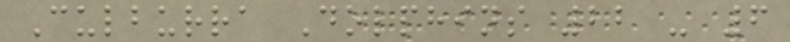Culburra Dolphins 22 - 6
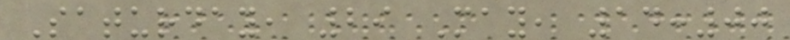Saturday, 29 May, 14:00
